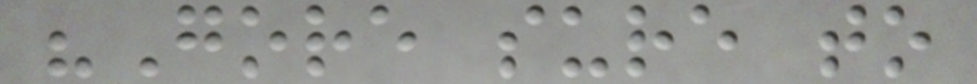"Gore sure to
